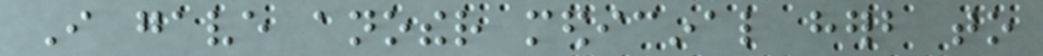I gave another medicinal herb to
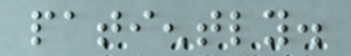patiently.
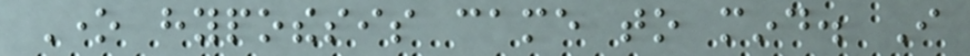One hypothesis came to mind. I
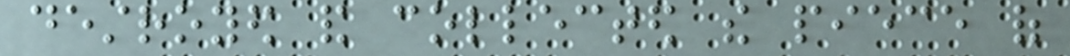destroyed and collected the piece of
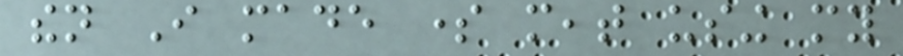then I made some meat using my
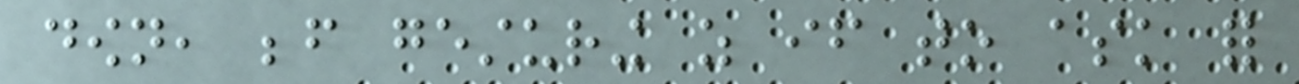down, before gesturing as if to ask for
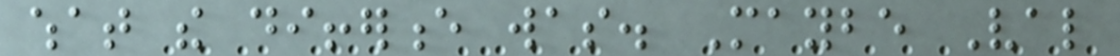what the difference was. Maybe Val
